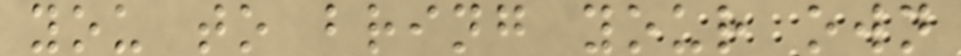you to bring your own
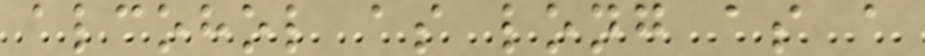alcohol as long as a
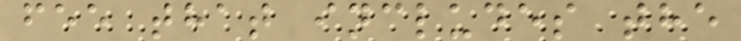fee that includes the
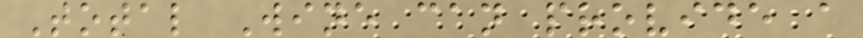Total Wine can provide a
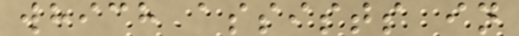which assists in
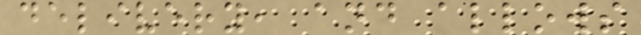delivery, and allows
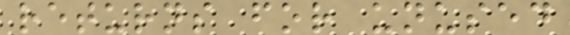returns for unused
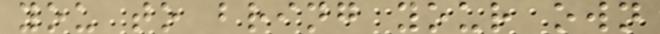you to bring your own
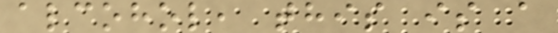alcohol, this is a
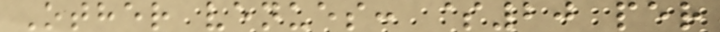Other venues: $20 per
